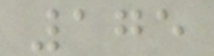175
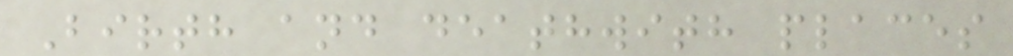Birth and deathwith places
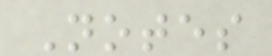Notes
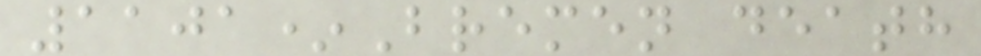1101*Bremen death
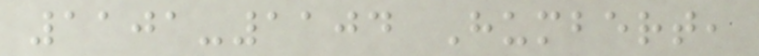1101-1104 Humbert,
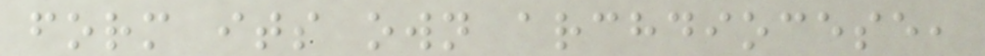form its own archdiocese,
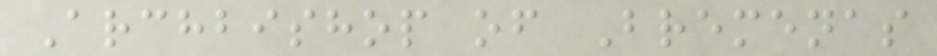Archbishop of Bremenas
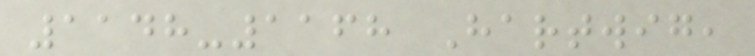1148-1168 Hartwig,
